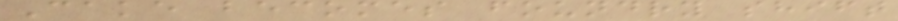Cake becomes foundry shift
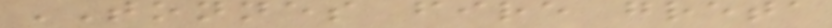TONNES fire greta
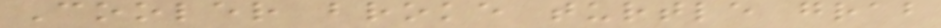Cooler broke turtle grab
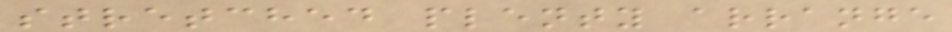stretched plenty arrange
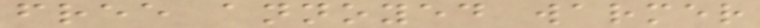free annoyed warmer
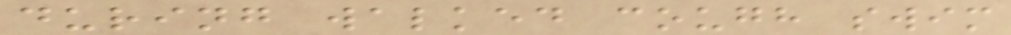during walked cough swim
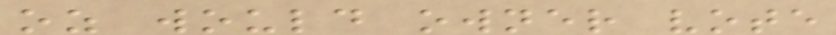oz would owner vote
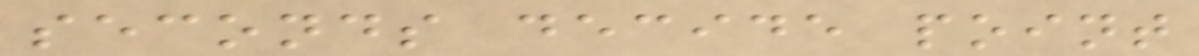seconds decide point
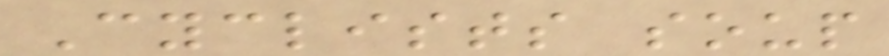Cyclists soup
